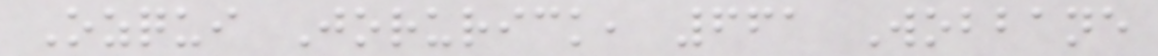Ozqui Jorurick, 661 Wobbane
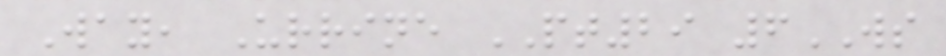Way, Urrine PT29 6WS
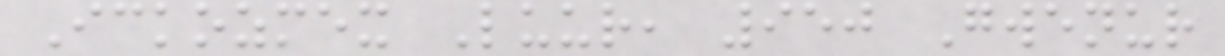Ickozmex Luur, 950 Gwenur
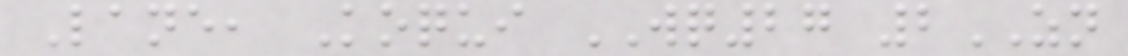Lane, Koqui WQ27 2ZN
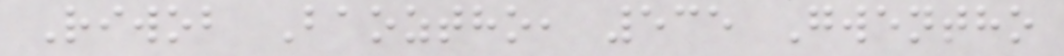Riwob Baoztho, 535 Gwentho
